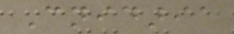Cnidaria
